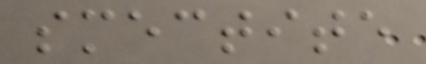smectite
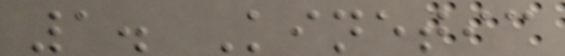1. Kinetic
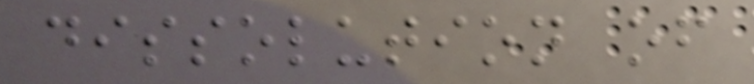dissolution of
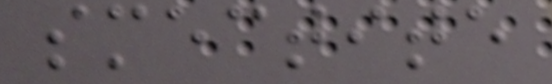smectite
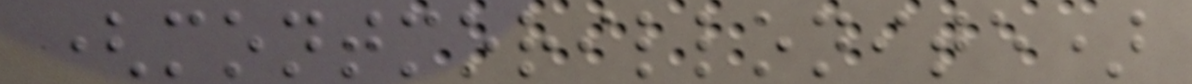(montmorillonite)
